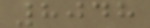8048
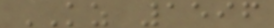KZ 1596
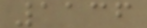1136
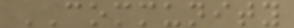COMMUNITY
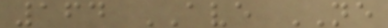164 AVE NE
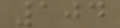104
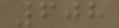608
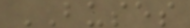BUSES
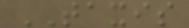TAXIS
